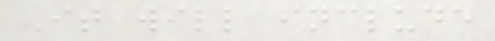It will include
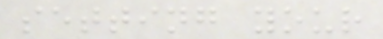setting your
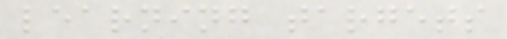learning targets
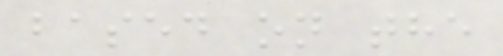based on the
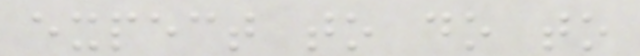expect to do to
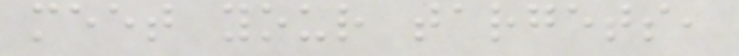meet your targets,
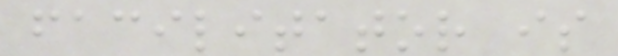facilitator is
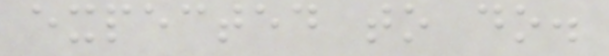expected to do.
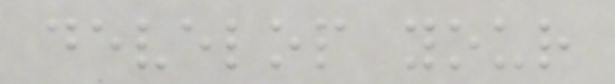develop your
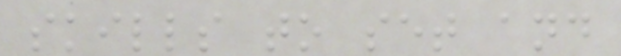skills to set and
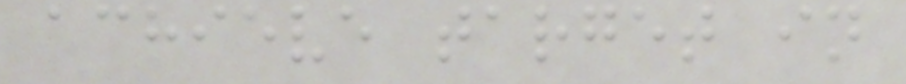achieve target in
